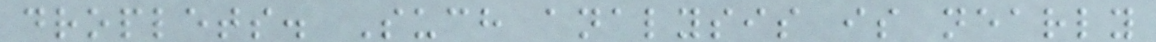droplets. Such analysis is nearly
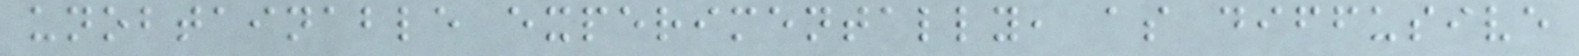unobtainable experimentally, as diffusive
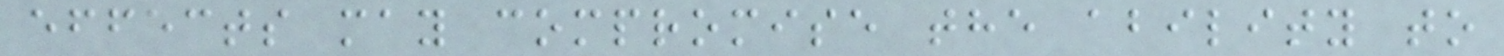effects may compromise the ability to
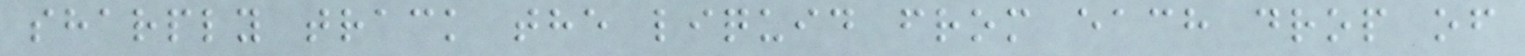sharply track the liquid from each drop of
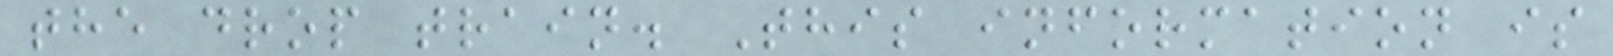the drop train. This information is
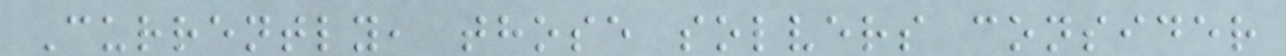Currently, those solvers consider
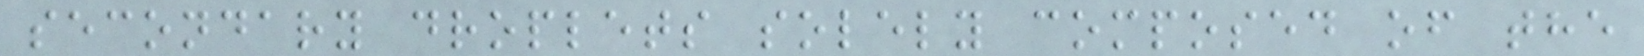secondary droplets solely composed of the
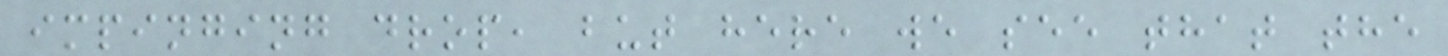impinging drop, but here we see that the
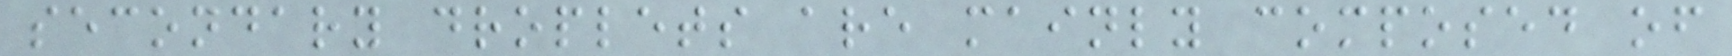secondary droplets are mainly composed of
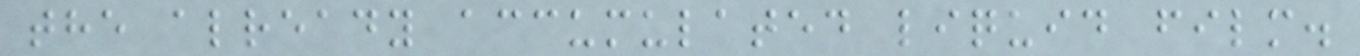the already accumulated liquid film.
